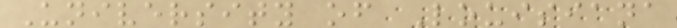University of Louisiana
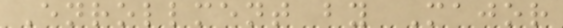Enrollment by Major
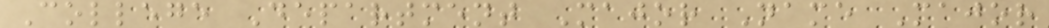College Department Major Name Major
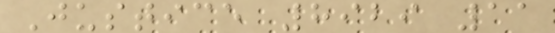Justice 8929 11
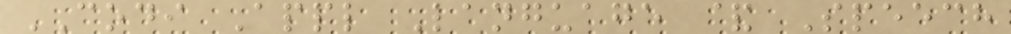CODI Appl Language & Speech
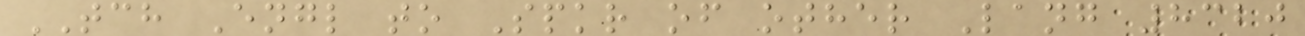TCH Engl to Spkr of other Lang 8320
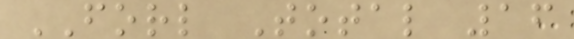FORL Total 16
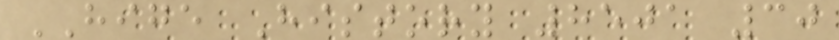HIGE History 8501 30
